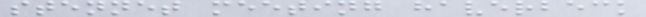stennet meeting haverbeck
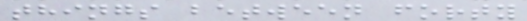things between forty
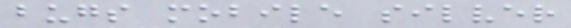bugs mobile silver
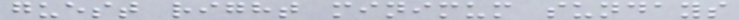guest right minimum sundays
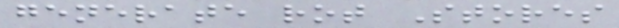generate rot Stores
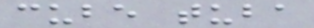cube tuba
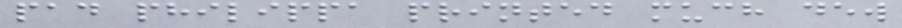pad philippa printed much dew
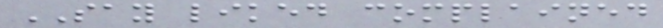SAY liked complained
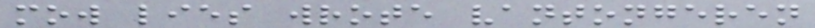mow lies wrote vantongeren
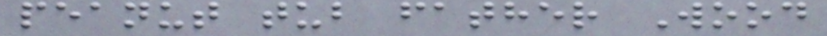peanut tub father Wood
